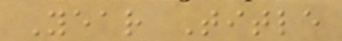Year Title
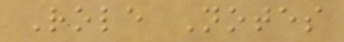Role Notes
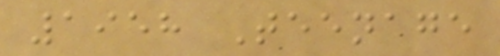1958 Teenage
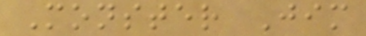Monster Jim
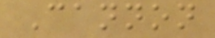Cannon
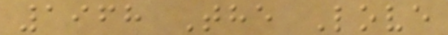1968 The Love
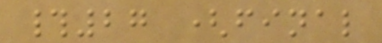#27 (final
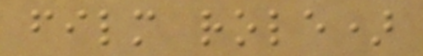film role)
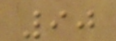90
